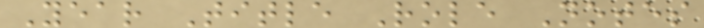Year Title Role Notes
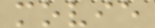movie
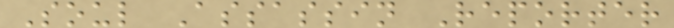Soul Assassin Reporter
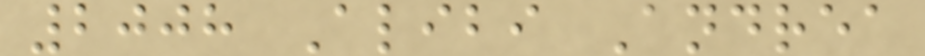2008 Alibi Andrea
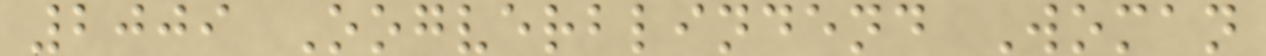2009 Oogverblindend Woman
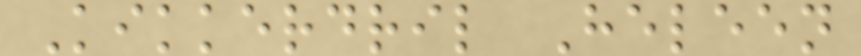Kikkerdril Heleen
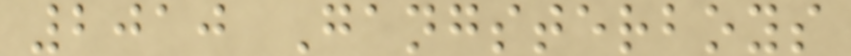2010 Gangsterboys
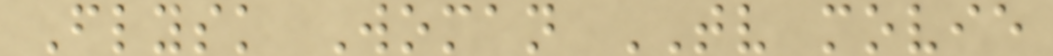Flysk Woman TV movie
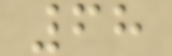68
